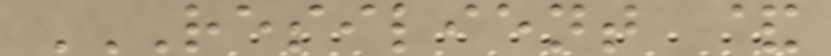RESILIENT &
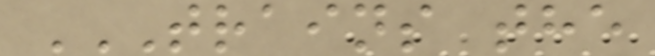TRAINS THE
